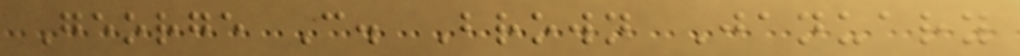George C. Brown January
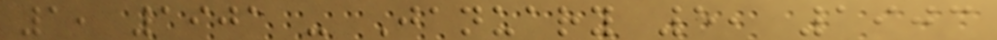1, 1901 - January 5, 1903
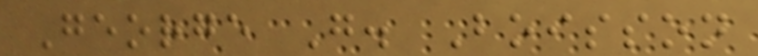George G. Boisson
